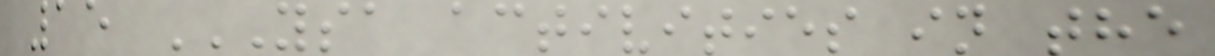15 YSA ACTIVITIES IN THE
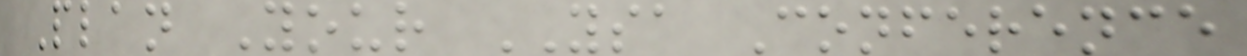Plan Your YSA Conference
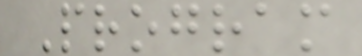Program
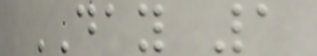DAY 1
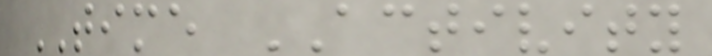TIME ACTIVITY
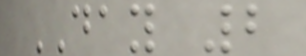DAY 2
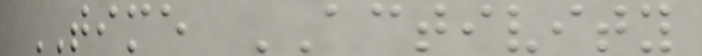TIME ACTIVITY
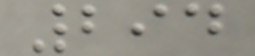294
